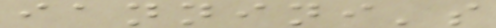iannini's
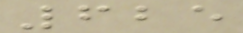625
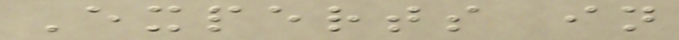Experts in
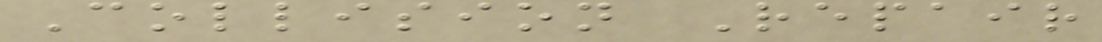Collision Repair
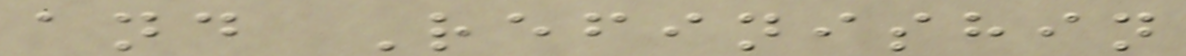and Refinishin
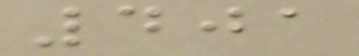401
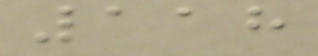118
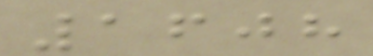1608
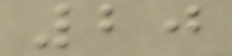20
